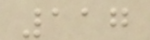117
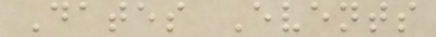Dates Events
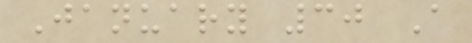January 30 A
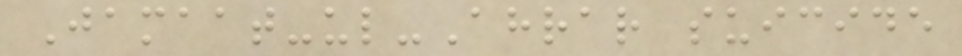Jamaat-ul-Ahrar suicide
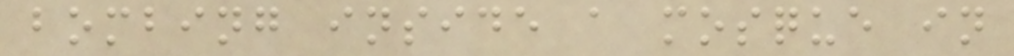bombing inside a mosque in
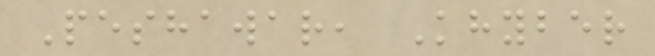Peshawar, Khyber
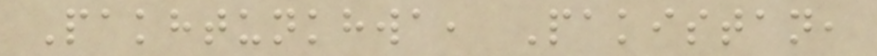Pakhtunkhwa, Pakistan,
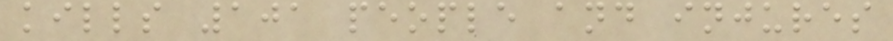kills 101 people and injures
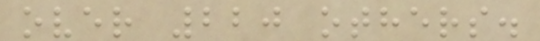over 220 others.
